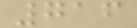716
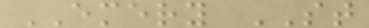EMERY ST
